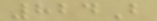824B
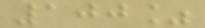100%
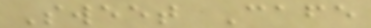Sweet Cafe
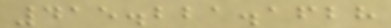415.221.1628
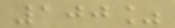100%
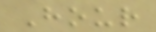Hour
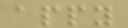appy
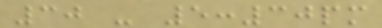30 - 5:30pm
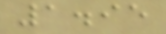1.95
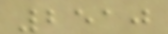2510
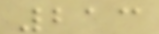213
